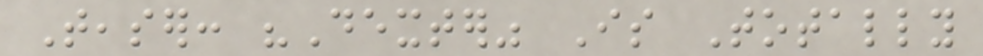Teaser: "Dexter" Is Totally
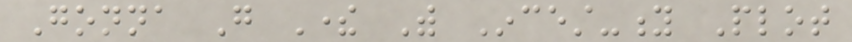Gonna Go There With Incest-y Plot
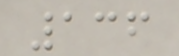136
